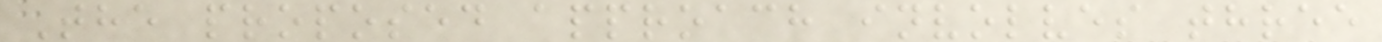The proposed approach involves three
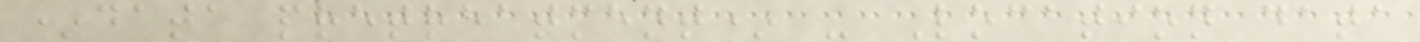*data pretreatment* - Location data
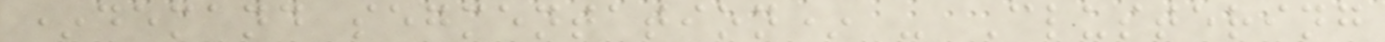*demand segmentation* - Clustering
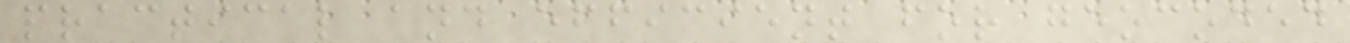practical and efficient for geocoded
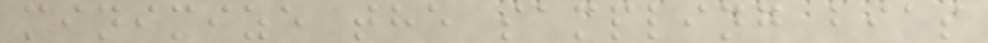minimize the sampling bias
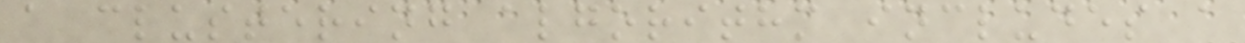a clustering algorithm includes a
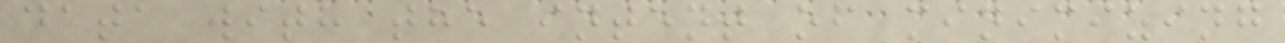data with the intent of minimizing
